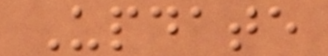Update
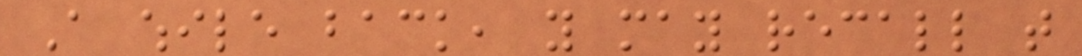A while back, you may recall that
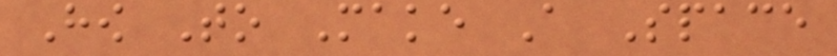How To Make A Space
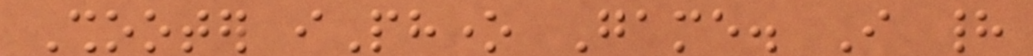Shooter iPhone Game. I had
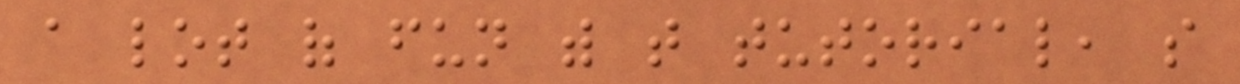a lot of fun with that tutorial, so
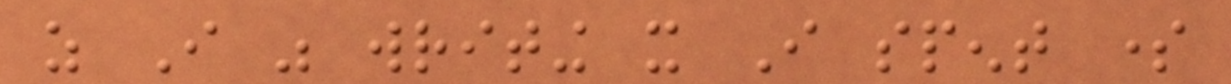as I was writing it I spent some
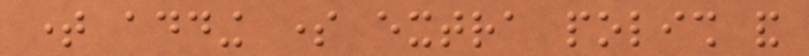time adding some extra polish and
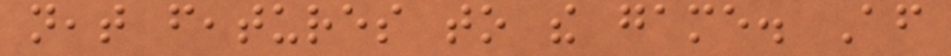neat features to the game. After
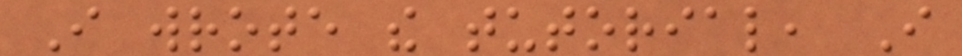I wrote the tutorial, I
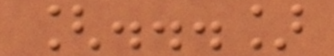[...]
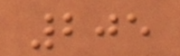205
